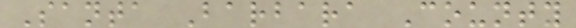Santa Barbara County
